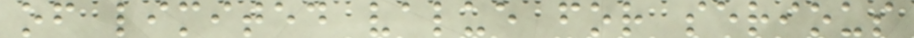of limited value for serious
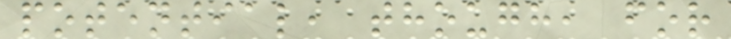potential, though, for
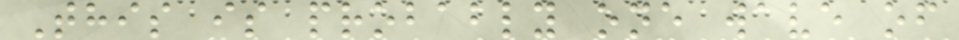This is probably one wave of
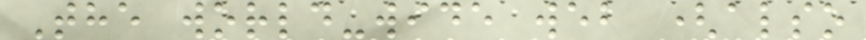The world-wide web (also
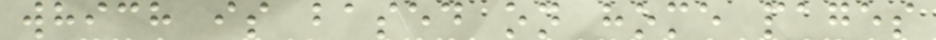which is based on home pages
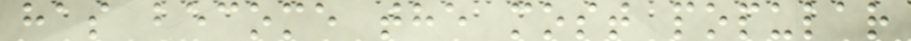has become the most popular
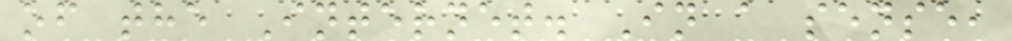of the Internet. In a sense,
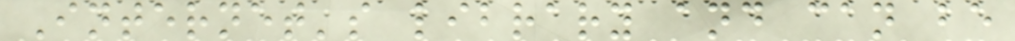Internet's library and can be
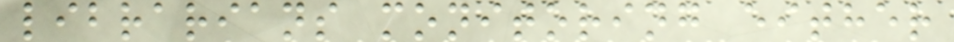librarians monitoring either
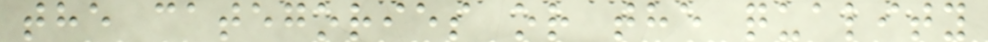the categories or the quality
